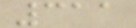311
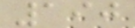190
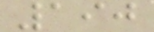190
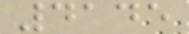4145
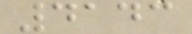4143
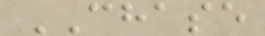CHASE
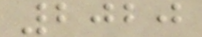2020
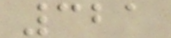321
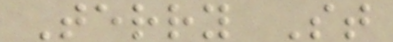Terry St
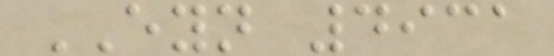EYN 4931
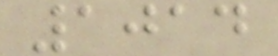1014
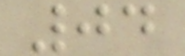04
